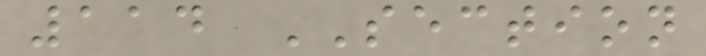114 SECTION
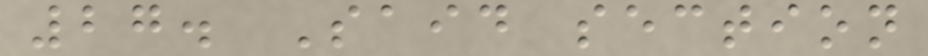27. Said section
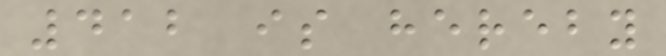412 is hereby
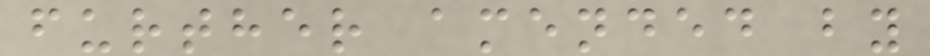further amended by
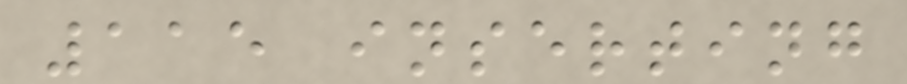115 inserting
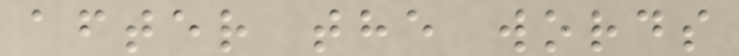after the words
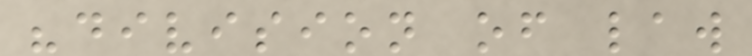"division of law
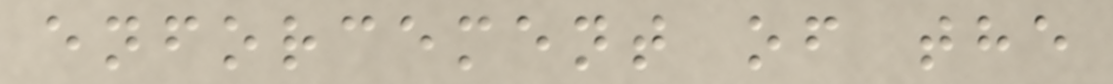enforcement of the
